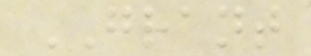GRANT
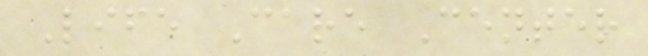Life Care Center
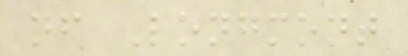of Longmont
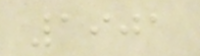1901
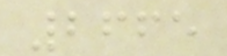2665
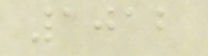1012
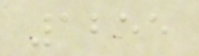1255
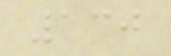130
